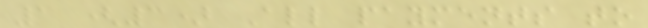1 (3) All payments to
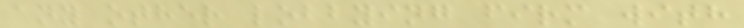any other lobbying firm with
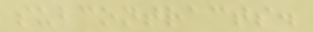subcontracts.
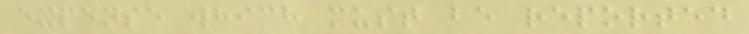expense which must be reported
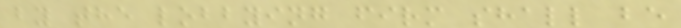by the lobbying firm shall be
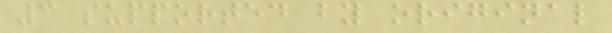3 supported by original
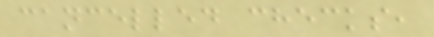cancelled checks,
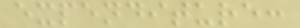expenditure:
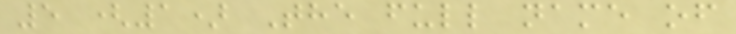5 (1) The full name of
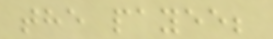the payee;
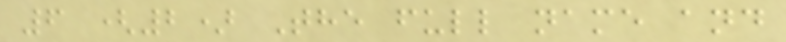6 (2) The full name and
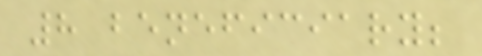8 beneficiary;
